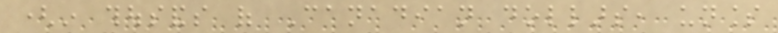(in thousands of Canadian dollars, unless
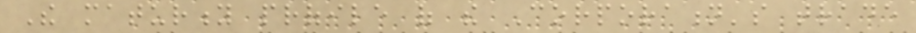The maturity profile of the Corporation's trade
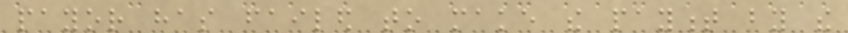payor has failed to make the payment by the
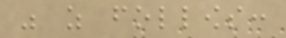was as follows:
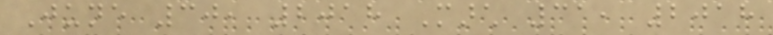June 30, 2018 March 31, 2018
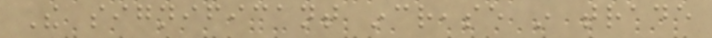The significant increase in trade
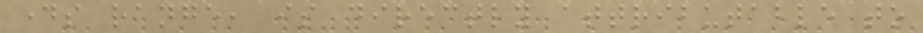days range, is directly attributable to
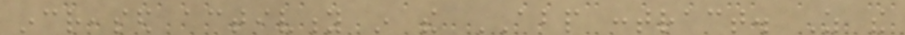increased activity in the ABP contract. As the
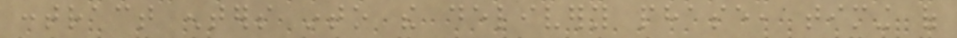contract enters into the delivery phase, timing of
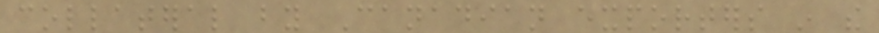collateral by Canadian exporters in the
